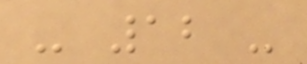- 12 -
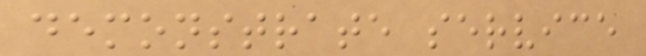demonstrate service
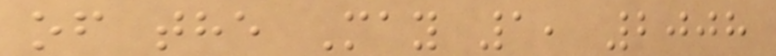of the May 1, 2008
